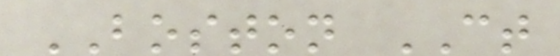BOSTON CT
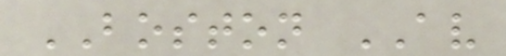BOSTON AV
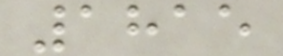1815
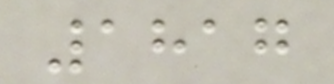1817
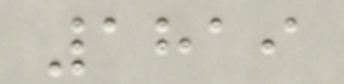1819
